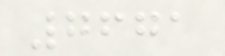7671
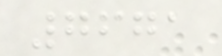7671
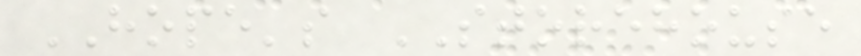HOPE's STOREHOUSE
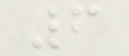6
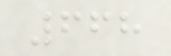668
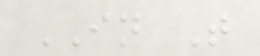IN T
